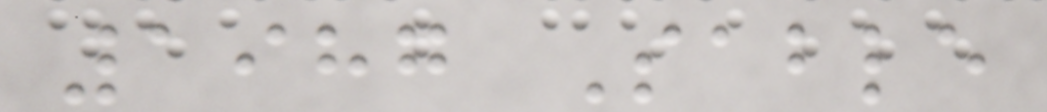1987 Sable
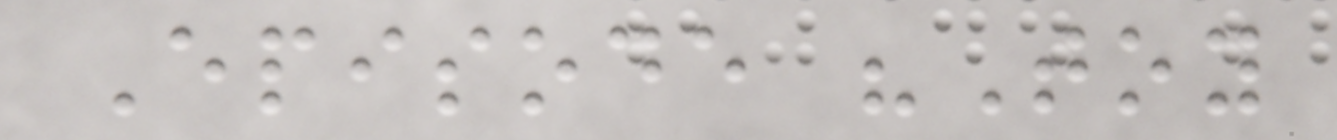Episode "Toy
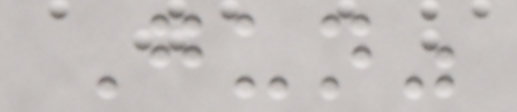Gun"
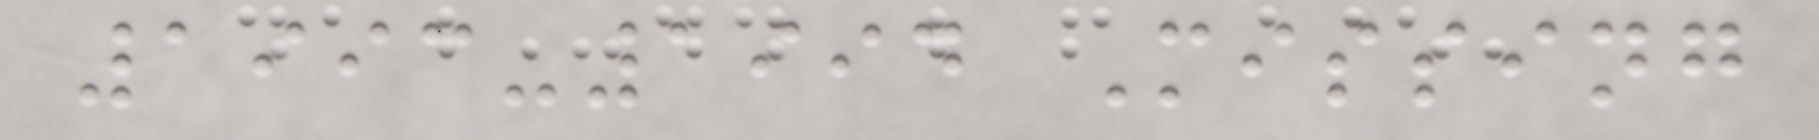1993-1994 Missing
